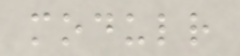modulr
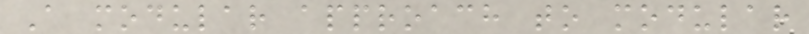A modular approach to modular
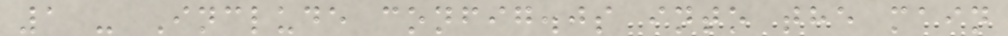1 - Include config.js into the main
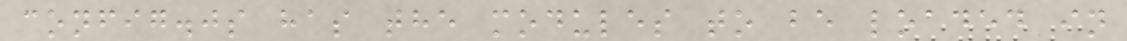config.js has the modules to be loaded in
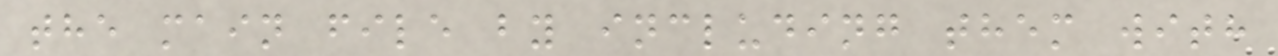the main file by including them with
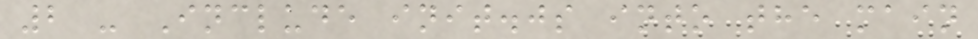2 - Include init.js into the main
